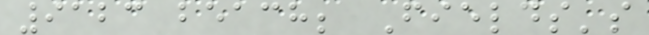9123 beach; Fields's
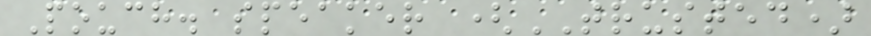Pouch. speaker (TRUSTED)
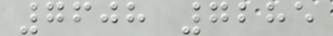7608 7285
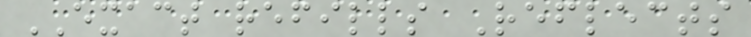EXACT refills Reflects
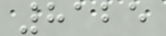8125
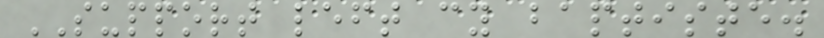SUPPORT left cy baptiste.
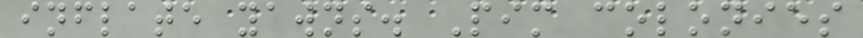inflate yawns. Pim colonies
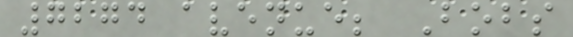7274 avenue; Bobs
